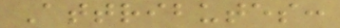Attributes:
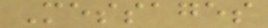Messages
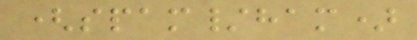(spam/ham)
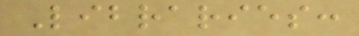Libraries:
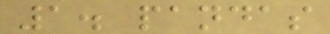1. pandas
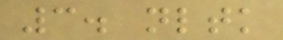3. nltk
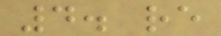4. re
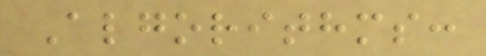Algorithms:
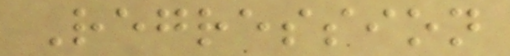Regression
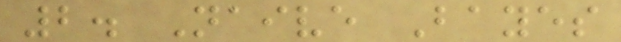2. Naive Bayes
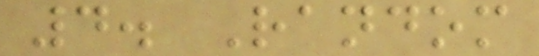4. Random
